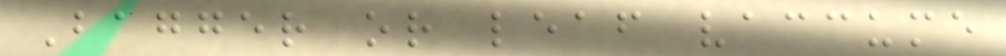Bagger or leaf vaccume
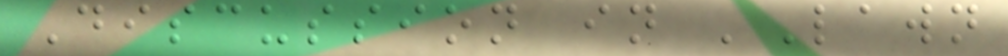Discussion in 'Lawn
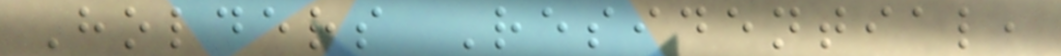Holders Residential,
